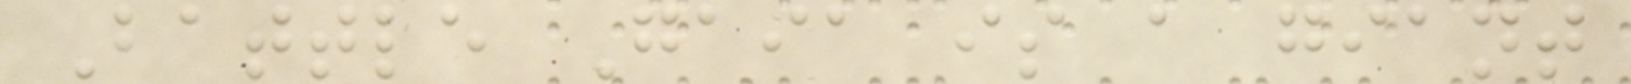Battle Gaia is a giant
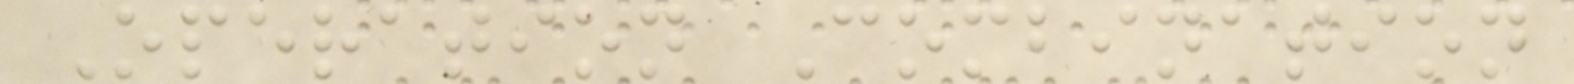Operation Combination
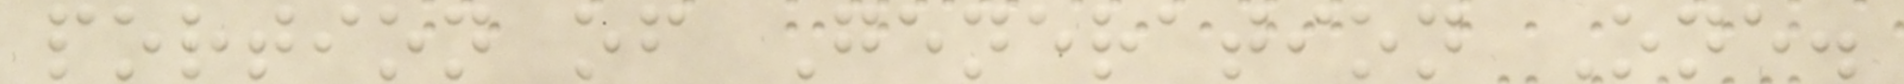portion of Generation One.
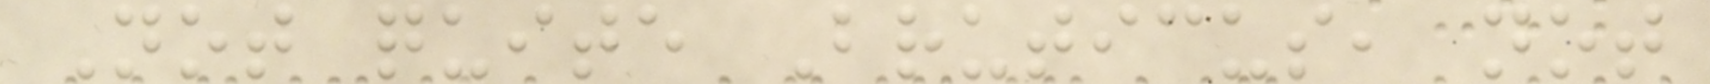Not quite Bruticus, not
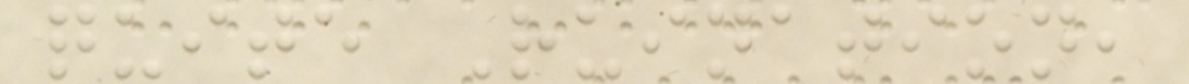quite Ruination,
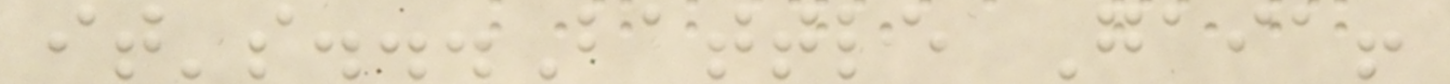it's...Battle Gaia!
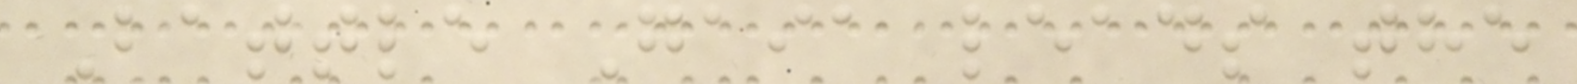Battle Gaia leads the
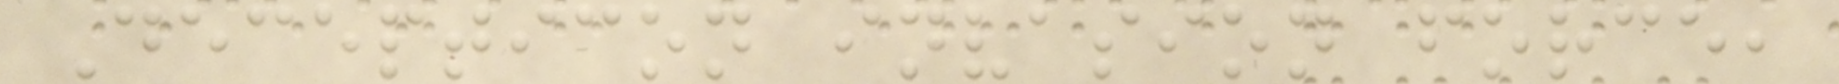Decepticon invasion force,
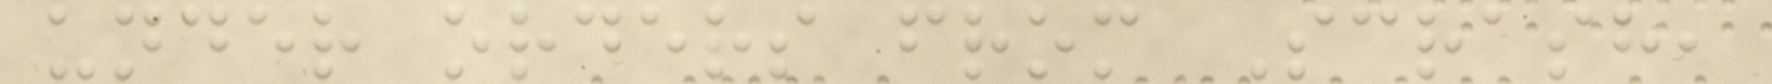under orders from Scrash,
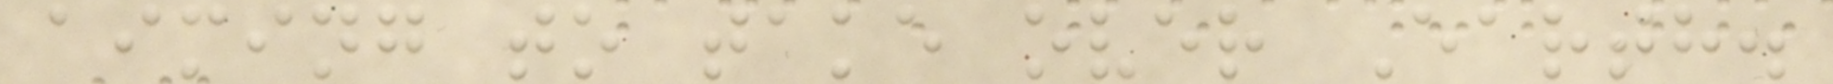aiming to take over Earth.
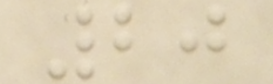20
